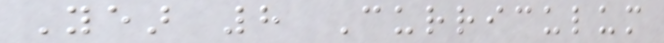Year 8 Curriculum
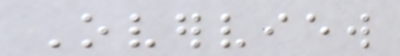Overview
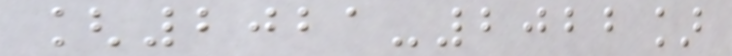[2021-2022]
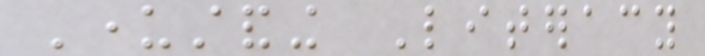Understanding Literacy
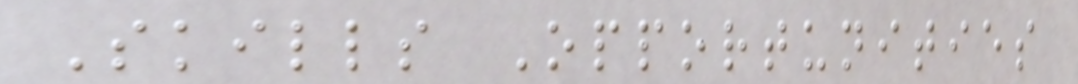Skills Opportunities
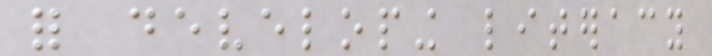for developing literacy
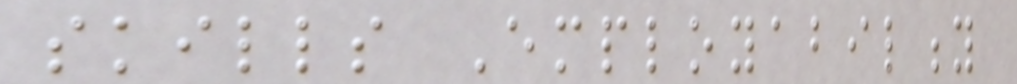skills Employability
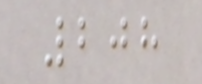208
